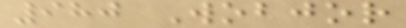980 Wobjor
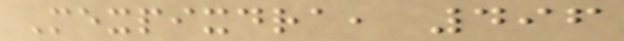Mexpixdra, 496
